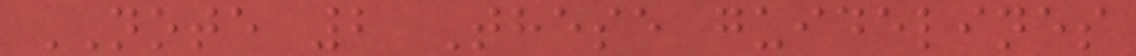NOTE 2 These guidelines
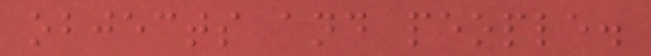objects and people.
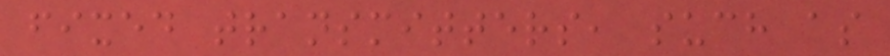fixed transmitters, such as
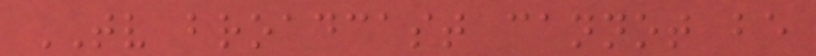TV broadcast cannot be
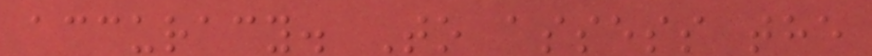accuracy. To assess the
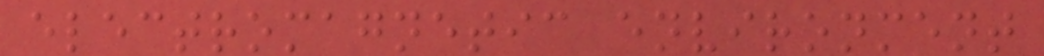electromagnetic environment
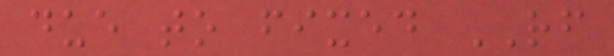due to fixed RF
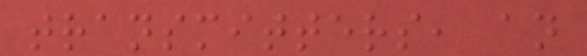transmitters, an
